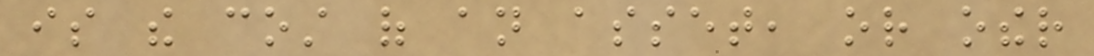is the cost of an asset, or other
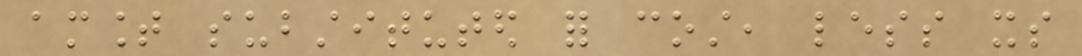amount substituted for cost, less its
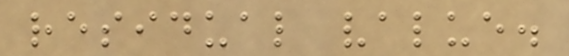residual value.
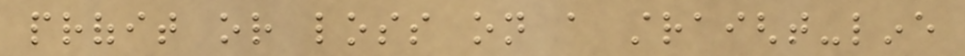profit or loss on a straight-line
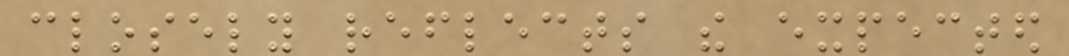closely reflects the expected
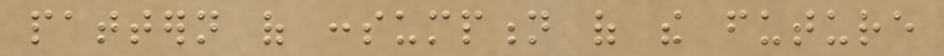pattern of consumption of the future
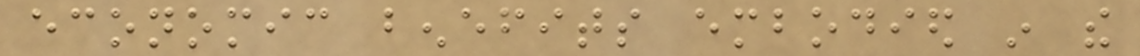economic benefits embodied in the
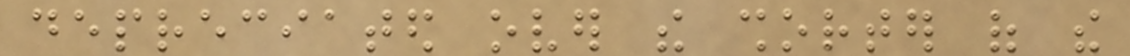depreciated over the shorter of the
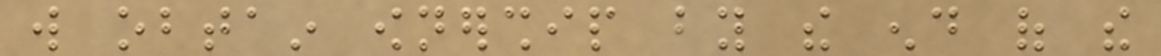will obtain ownership by the end of the
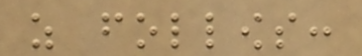as follows:
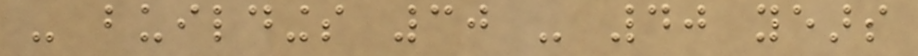- buildings 30 - 40 years
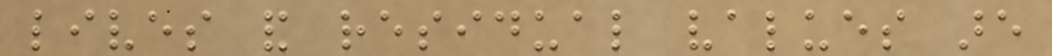lives and residual values are
